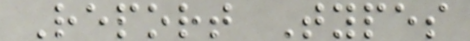Report Types
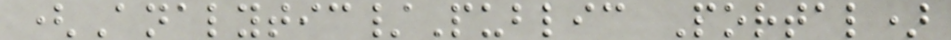(Analytic/Public Portal)
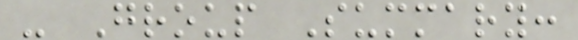- Group Summary:
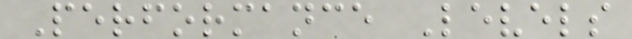Performance Levels
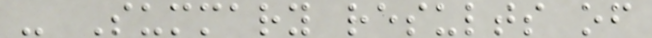- Summary results of
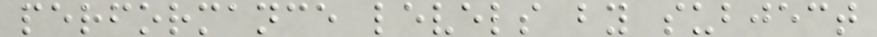performance levels by subject
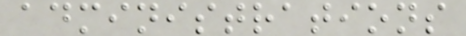administrations
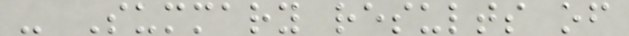- Summary results of
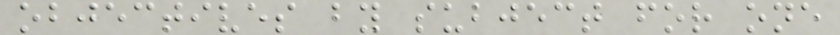objectives by subject for one
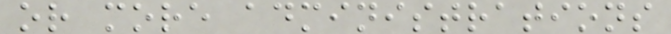or more administrations
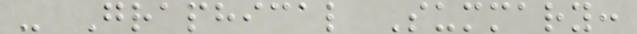- Graphical Summary:
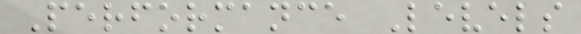Performance Levels
